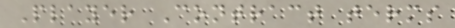Player Contract terms
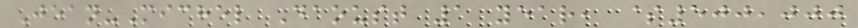Jean-Michel Daoust 1 year, $500,000
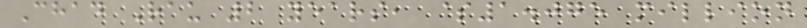Chad Rau 2 years, $1.075 million
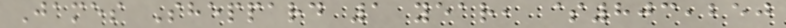James Sheppard 1 year, $803,250
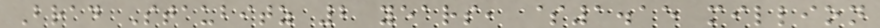Brad Staubitz 2 years, $1.15 million
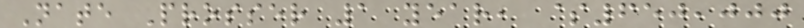Nate Prosser 1 year, $650,000
